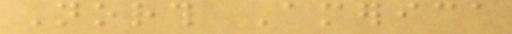North America
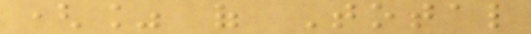(% of Total
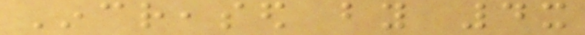Increased by 4x
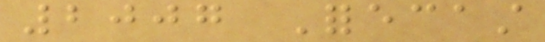2007 Forecast
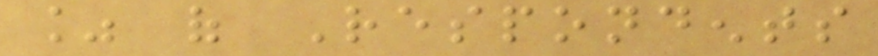% of Respondents
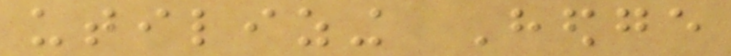utilizing Hedge
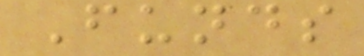Funds
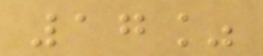17%
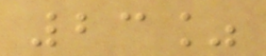23%
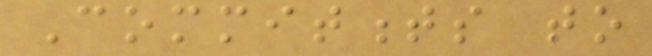Commitments to
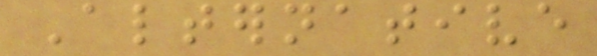Alternative
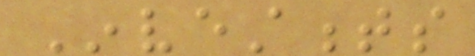Investments
